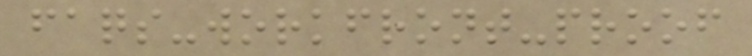faqs-workfront-proof
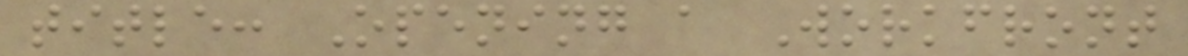title: Opening a Workfront
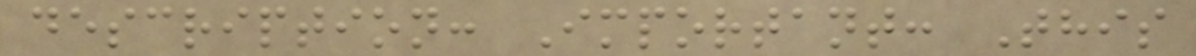description: Important: This
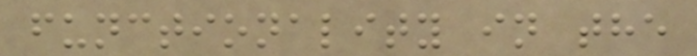functionality in the
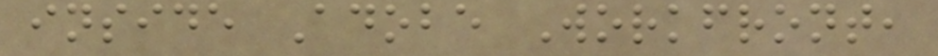inside Adobe Workfront,
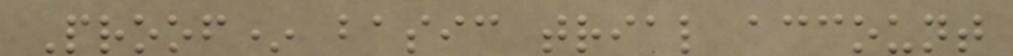Proof* basic trial account
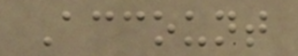Account
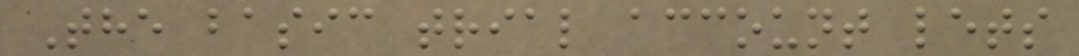The basic trial account lets
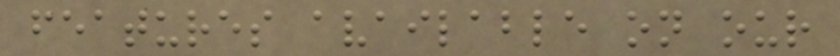features available on our
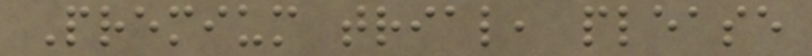Premium trial, please
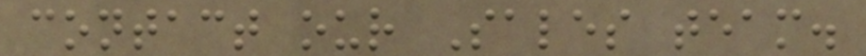contact our Sales team.
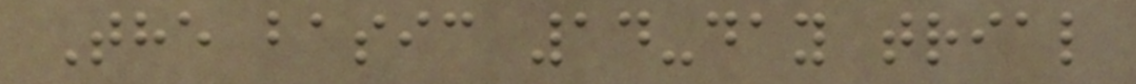The basic 14-day trial
